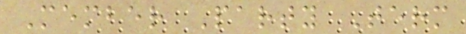Member Party Term
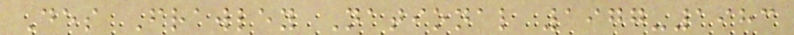Des Frawley National 1977-1983
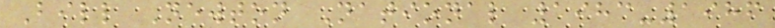Bill Newton National 1983-1986
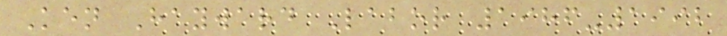Ken Hayward Labor 1986-1992
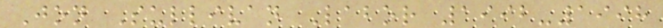Jon Sullivan Labor 1992-1998
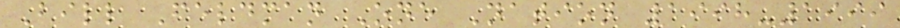Bill Feldman One Nation 1998-1999
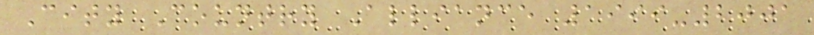City Country Alliance 1999-2001
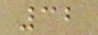32
